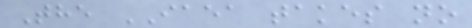The IAEA takes no
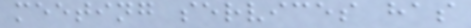meeting services has
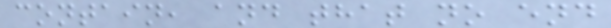contain, and that no end
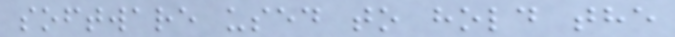software used to hold the
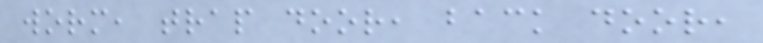worm, trap door, back door,
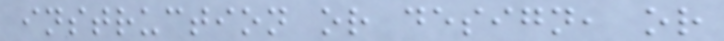instruction or design, or
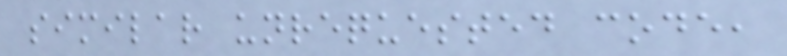similar unrequested code,
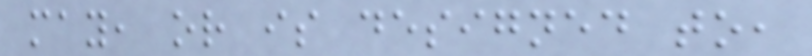may, or is designed to,
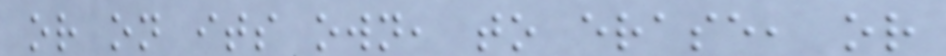or on its own, to erase, or
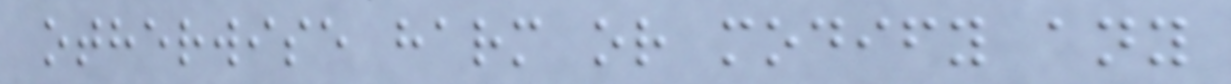otherwise harm or modify any
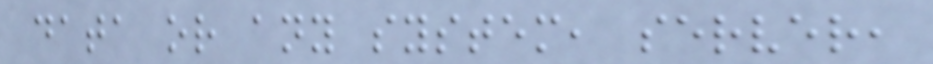data or any system, server,
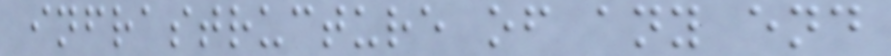infrastructure of any end
